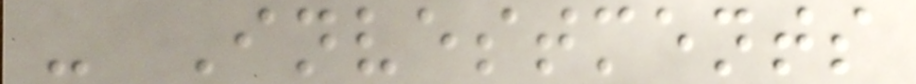- Investments
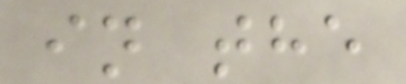in the
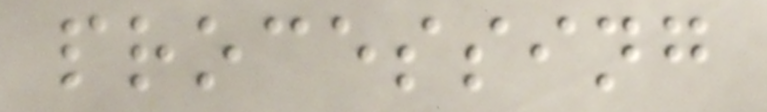processing
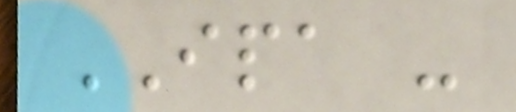IPA -
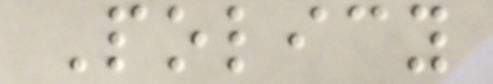Policy
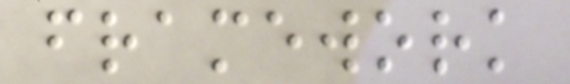framework
